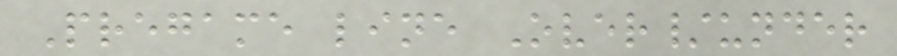Pregame line Over/under
